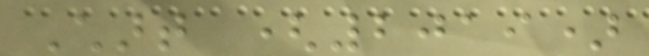Chart (2019)
